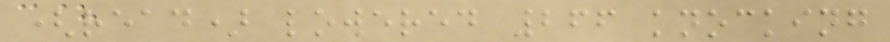(read) lowered 266 knocking
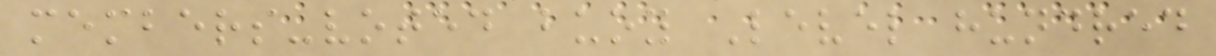members-voted buoy Level hundred
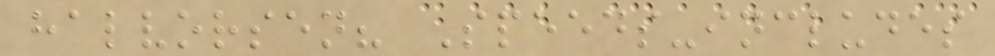halvorsen? Speeds-includes
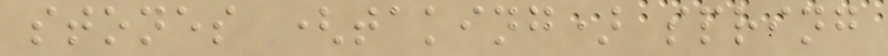stones (taking) spring
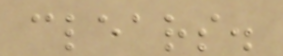clears.
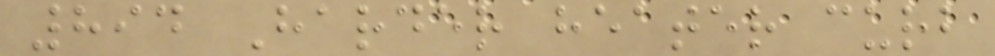894 Harder heater curb
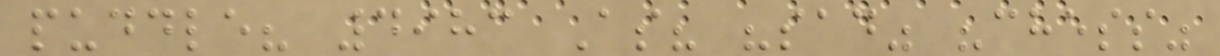puddle? 4983 As? "sad" "chess"
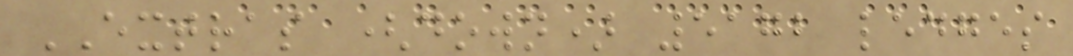EXTRAS (down) 5172 ledges
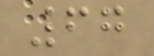67
